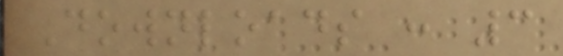Downloads : 3
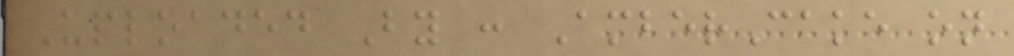Uploaded By : AmberCake on
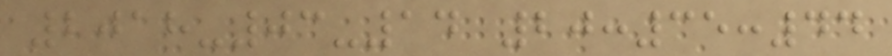2018-03-14 20:35:44
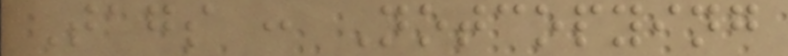Tags : Notcopying
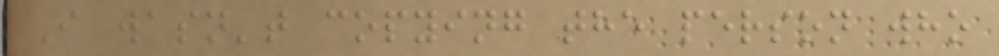I wasn't copying the person who
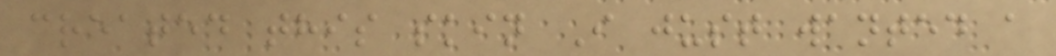created this skin I just wanted a
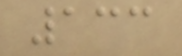133
